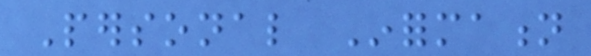Personal Information
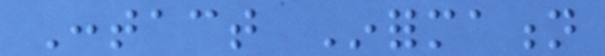Contact Information
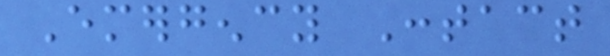Emergency Contact
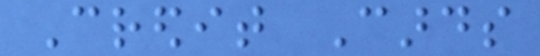Credit Cards
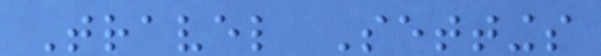Travel Settings
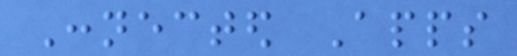Connected Apps
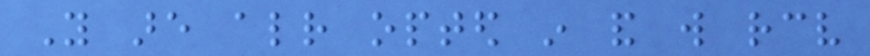You are already opted in and will receive
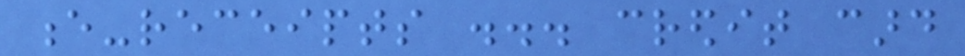e-receipts ... credit card
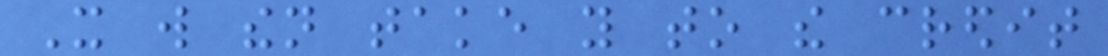It will then take you to the credit
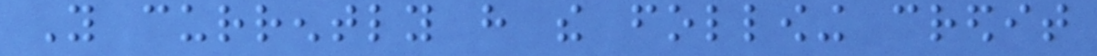You currently have the following credit
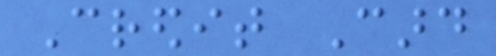Credit Card
